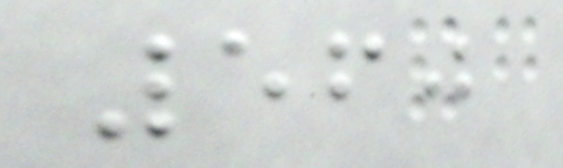560
